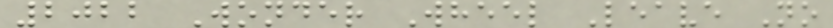2022 Wonder Wheel Leave No
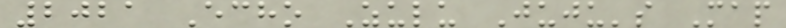2021 Echo Zulu Juju's Map
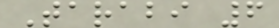Tarabi 6
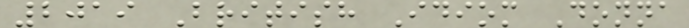2019 British Idiom Donna
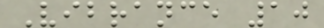Vibrance 10
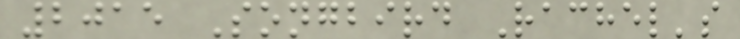2015 Songbird Rachel's
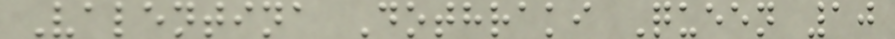Valentina Dothraki Queen 10
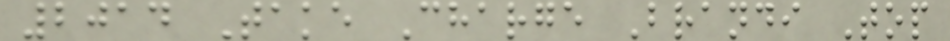2014 Take Charge Brandi Top
